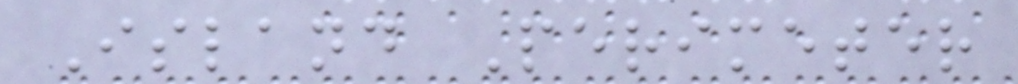Island Perimeter
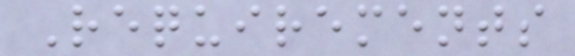Requirements
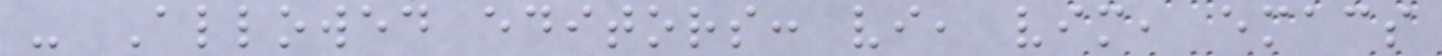- Allowed editors: vi, vim, emacs
